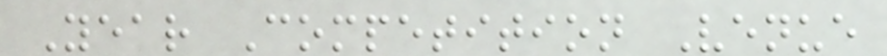Year Competition Venue
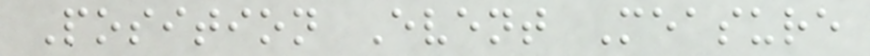Position Event Measure
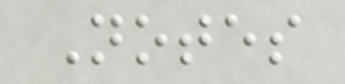Notes
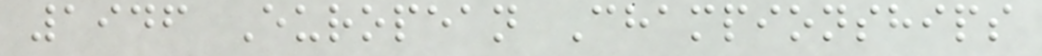1946 European Championships
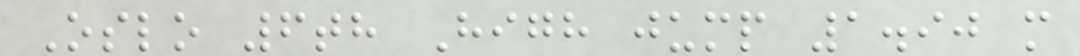Oslo 6th High jump 1.90 m
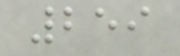259
